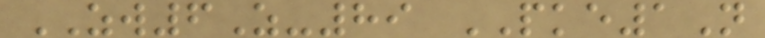ZW6Z-89 PKE1N
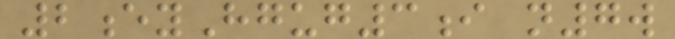2eyHgug3i n7w
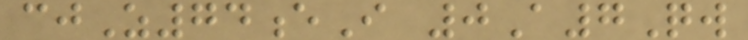cjZ74eI 0A7Qw
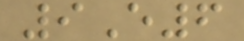9E6
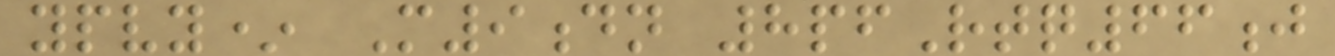ypvy* M9dn 8pfRtq66j
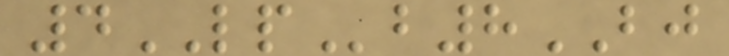4LPb8BJ
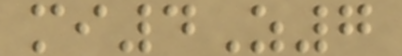mi4Z7
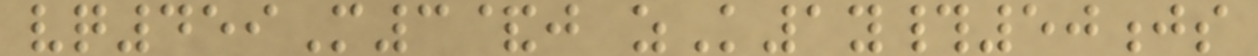vq459M3&j zK1y#50js
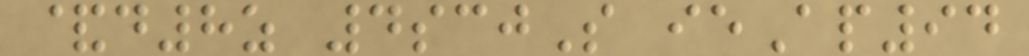&d8z 4scjS ieAp94
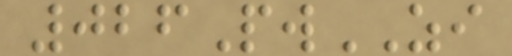026PwZI
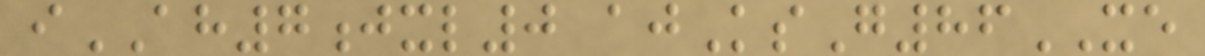iAH7jxl0 ajKsG86XE
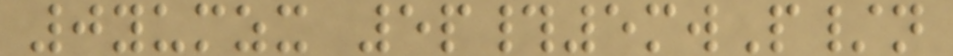0yumzx 5p#5mwP/n
